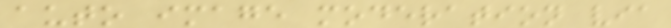auto image moderation via
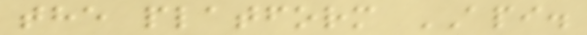the platform API.
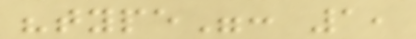"type": 1,
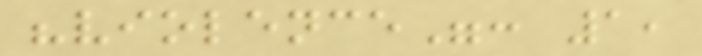"violence": 1,
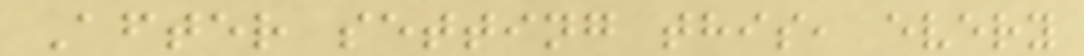After setting this, every
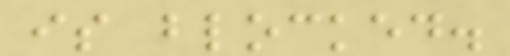is blocked.
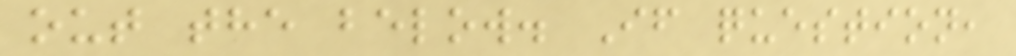out the below. If question,
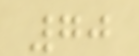70
